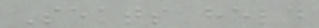Seats held
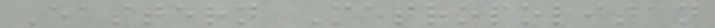Eastern Metropolitan
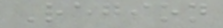Region
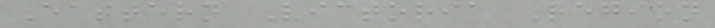Eastern Victoria Region
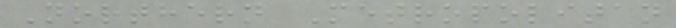Northern Metropolitan
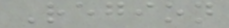Region
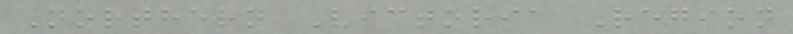Northern Victoria Region
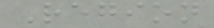Region
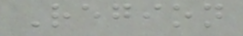Region
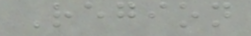Region
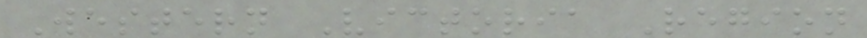Western Victoria Region
